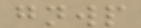gnwp
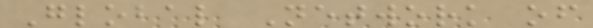Global Network of
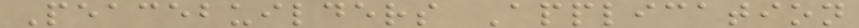Peacebuilders Application
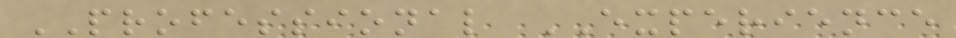PROFESSIONAL EXPERIENCE
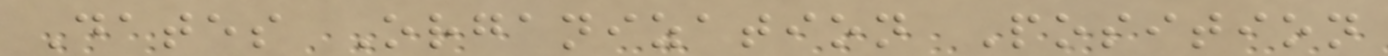Dates Organization Position
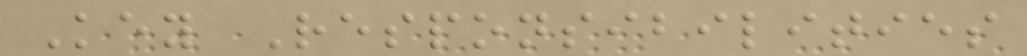Key Responsibilities
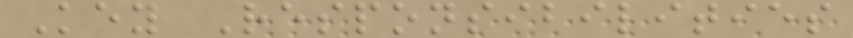Key Responsibilities
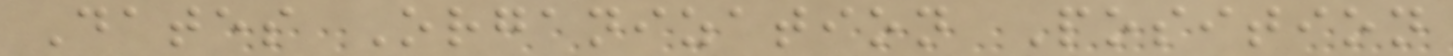Dates Organization Position
